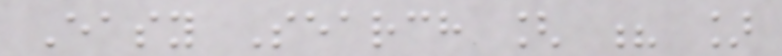Easy Search [ ? ]
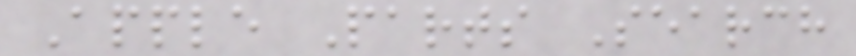Apple Parts Search
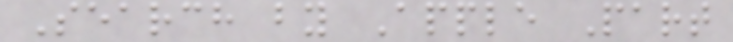Search by Apple Part
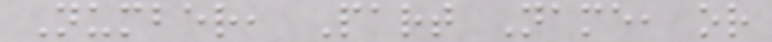Number, Part Name, or
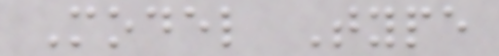Model Type
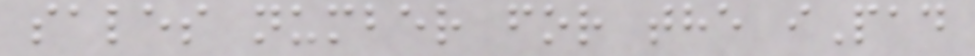sales number for the iPad
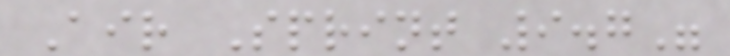Air Sprint 9.7"
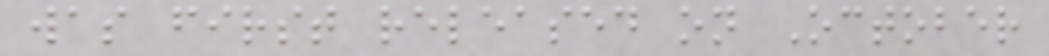was first released on October
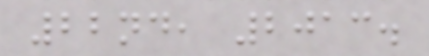22nd, 2013.
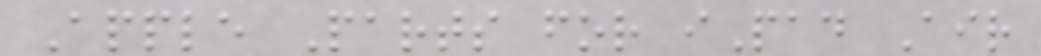Apple Parts for iPad Air
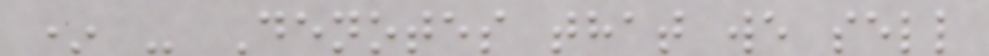* - Denotes that we sell
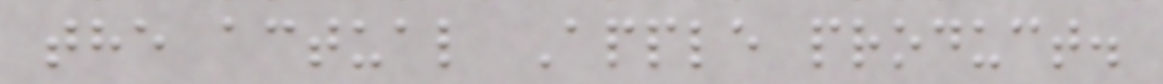the actual Apple product.
